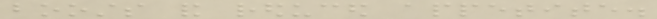boosts and reduced appetite.
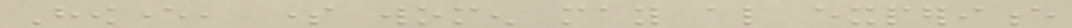However, some women may also experience
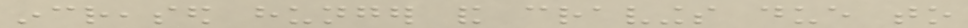increased hunger and cravings due to
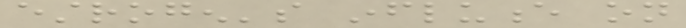estrogen's influence on
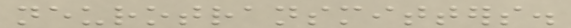neurotransmitters.
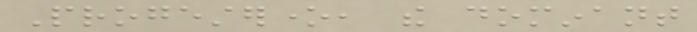Progesterone, the dominant
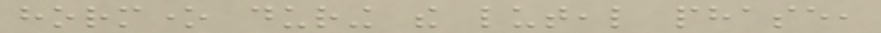hormone during the luteal phase,
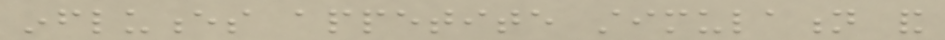influences appetite stimulation and
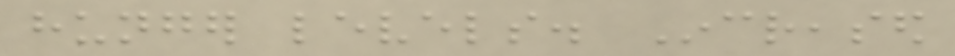hunger levels. Increased
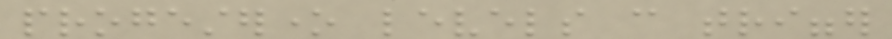progesterone levels can trigger
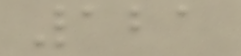121
